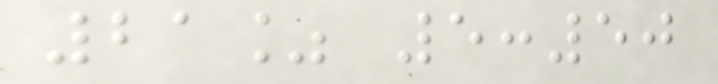21% 5:50
